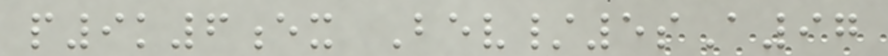p9k6ex Bev/5sA97
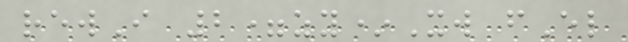rewI 2=zy*Xw fEl
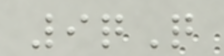9qQ
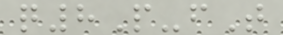q8P-fT
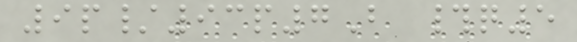9p/93p7B #q5
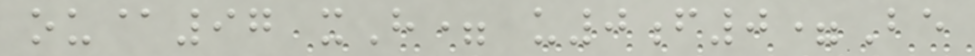ou@97 xH= u0f0=Be
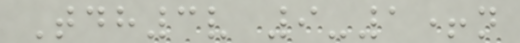Tdh3v 9-1+n
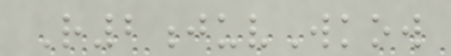R2juvWkow
